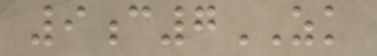9c7ZK
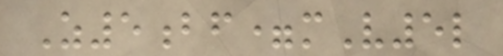Z5bf=mV5l
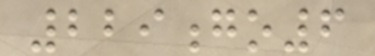229go6
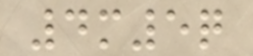4m5q
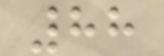88
